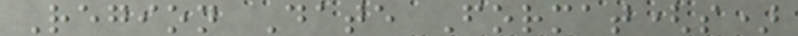Region Date Format(s)
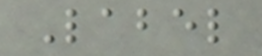Label
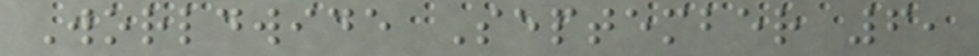Worldwide September 6,
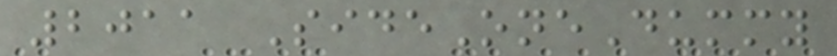2011 SideOneDummy
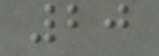20
